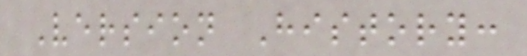Version History:
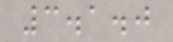3.1.0
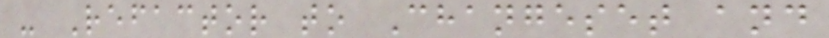- Refactor to Changeset and
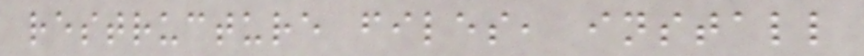restructure files, install
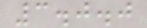3.0.0
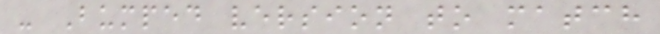- Bumped version to match
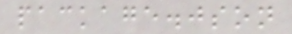package.json
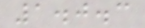1.0.3
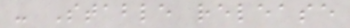- Stable release
